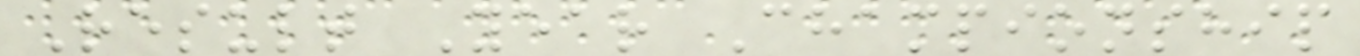Result Year Championship
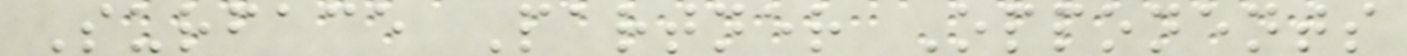Surface Partner Opponents
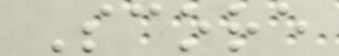Score
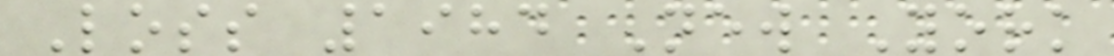Loss 1984 New York
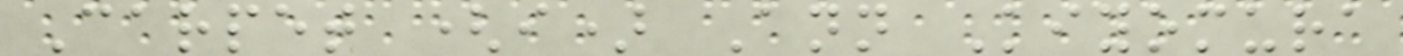Carpet (i) Ann Kiyomura
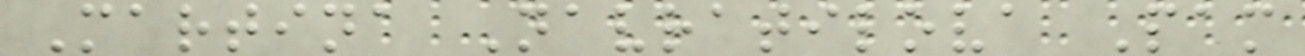Martina Navratilova Pam
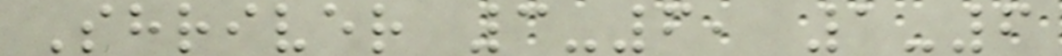Shriver 3-6, 1-6
